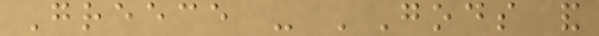Greece - 'Gods and
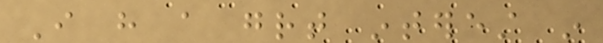I have a great interest in
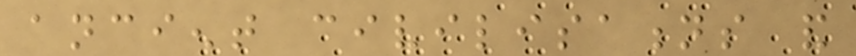ancient civilisations and
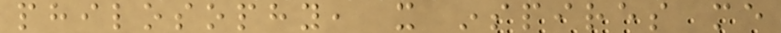philosophy, it inspires me
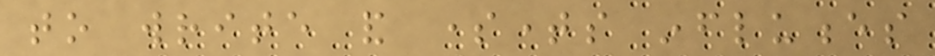to write and sometimes influences
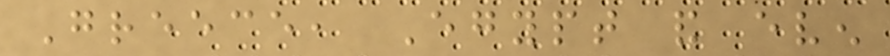Greece, Egypt and even
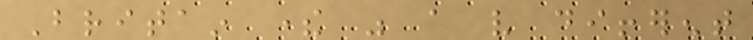Britain there was a very different
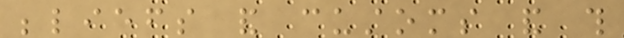beliefs and customs and this
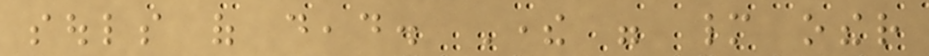souls of dead. There were many other
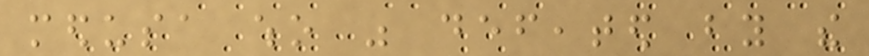medusa who was defeated by the
